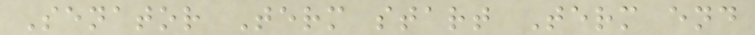Senator Term start Term end
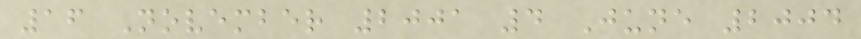16 November 2001 4 June 2004
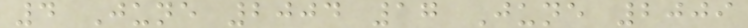4 June 2004 17 June 2009
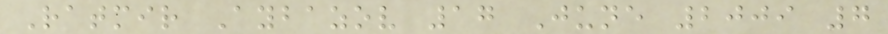Ratmir Aybazov 17 June 2009 7
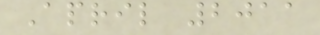April 2011
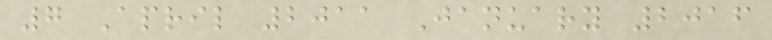7 April 2011 January 2016
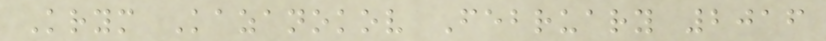Krym Kazanokov February 2016
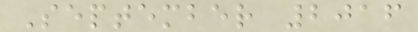September 2016
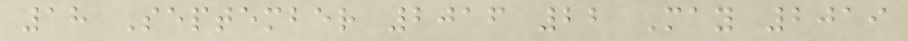18 September 2016 22 May 2019
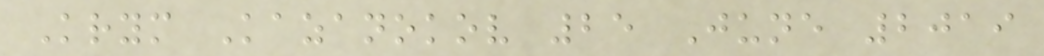Krym Kazanokov 25 June 2019
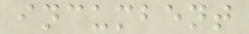incumbent
